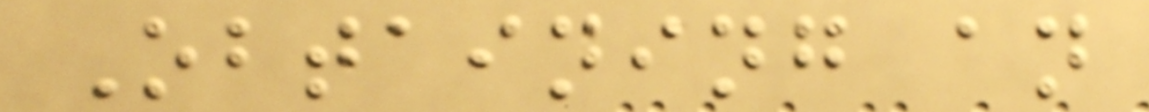Obtaining an
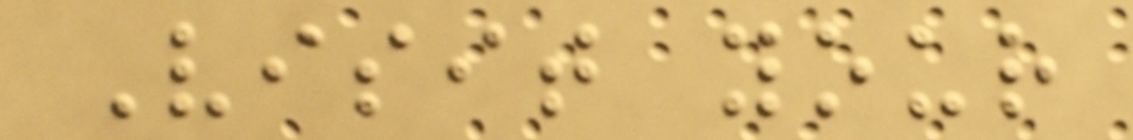Visit your
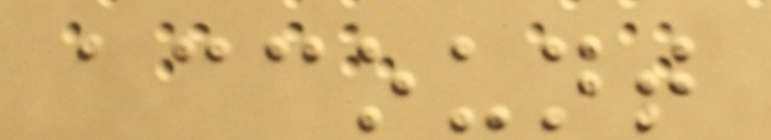account
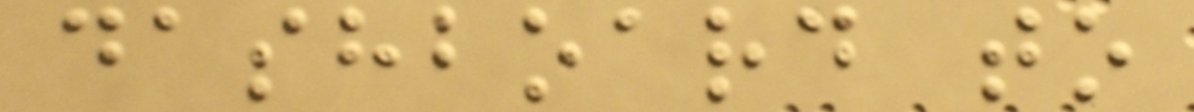dashboard to
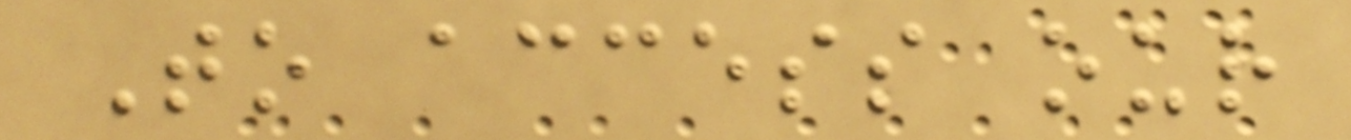To access our
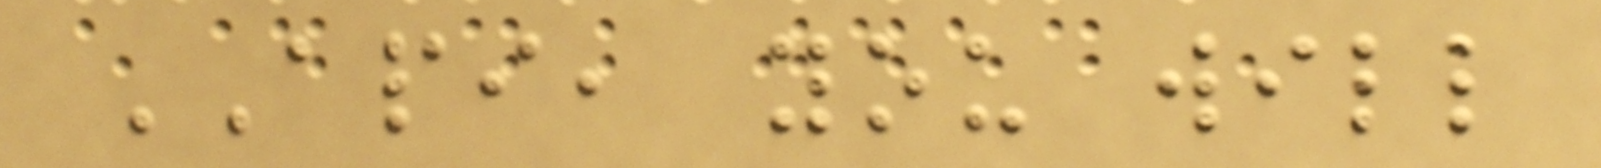API, you will
